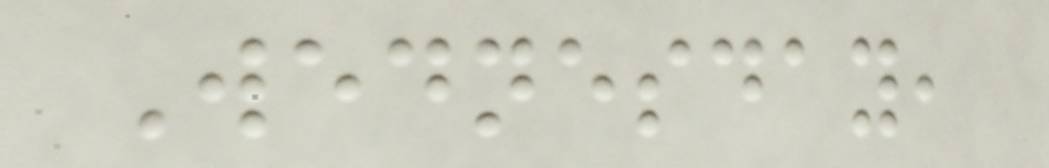Wednesday,
